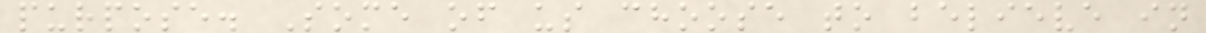purpose. Some of us choose to believe in
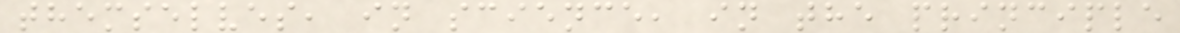themselves, in science, in the principle
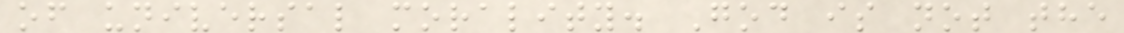of universal morality. God is not the
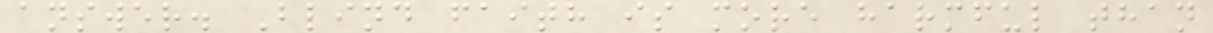answer. Blind faith is more harmful than
